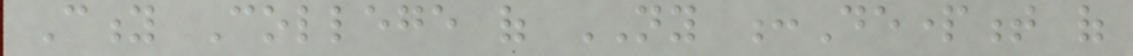City College of NY :Department of
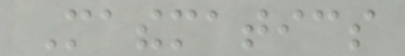Mathematics
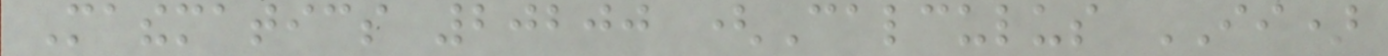Mathematics 20200 (Calculus II)
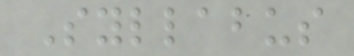Syllabus
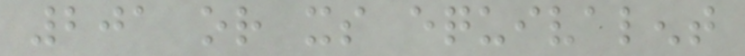201 or its equivalent
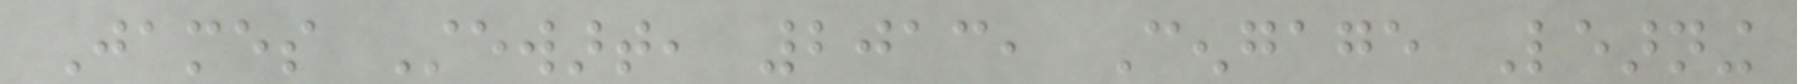James Stewart, 2013, Cengage Learning
